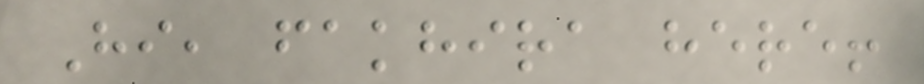Hi, fakhira here!
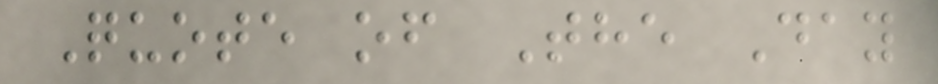Quote of The Day
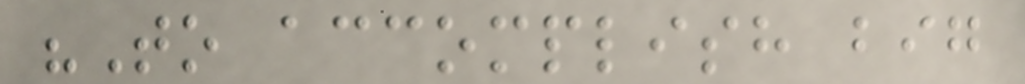"To accomplish big
